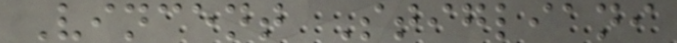Vincent Stigliani
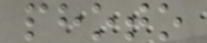photo
